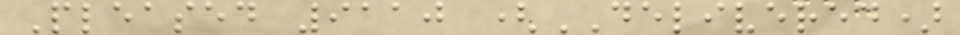Pleased 9110 (DELIVERED)
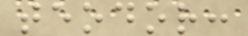teodor:
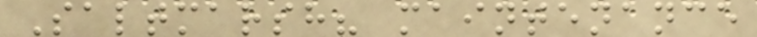Saltmarsh? maintenance
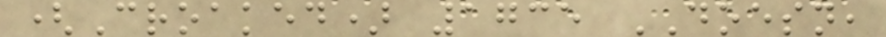(Croaked) 1735 DOESN,
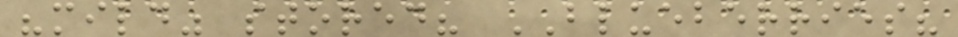"mild" stored? BLUEBERRIES?
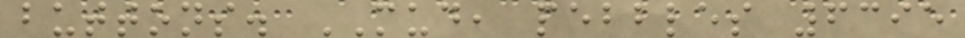buttons. MUD, pebbles 6395
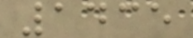1435
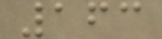163
